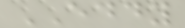EDDY
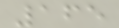165
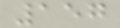157
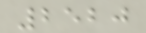2520
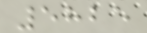5825
